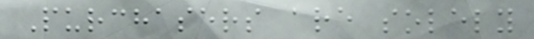Purchasers are solely
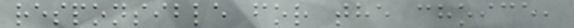responsible for the choice,
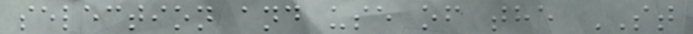selection and use of the ST
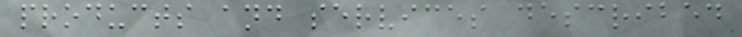products and services described
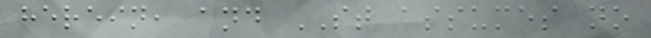herein, and ST assumes no
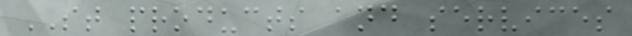ST products and services
